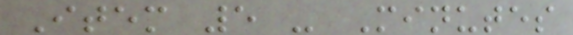Item 5 - Minutes
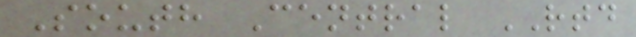South Central RTD
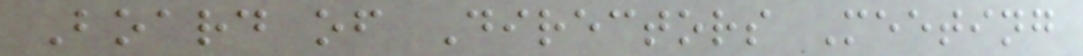Board of Directors Meeting
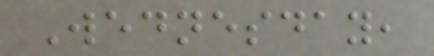Wednesday,
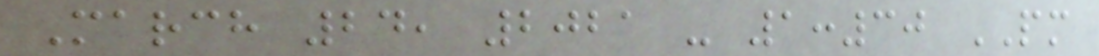March 24, 2021 - 1:30 PM
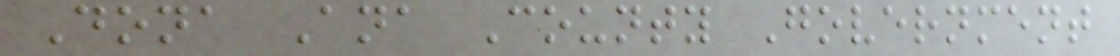Dona Ana County Government
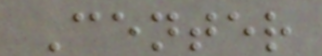Center
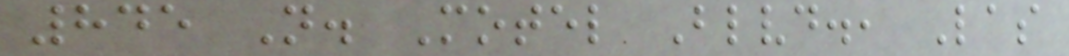845 N. Motel Blvd., Las
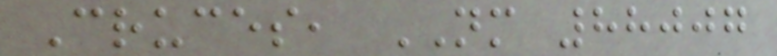Cruces, NM 88007
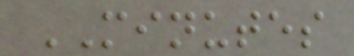MINUTES
